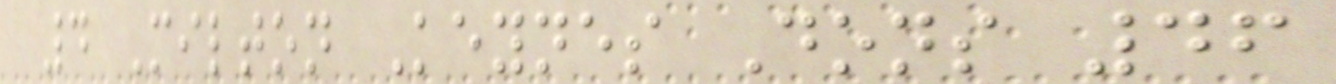4 Milton Keynes Dons 46
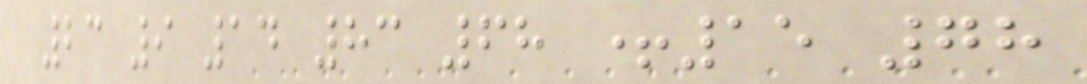23 9 14 83 68 +15 78
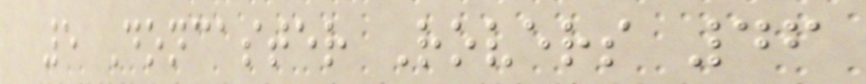5 Doncaster Rovers 46
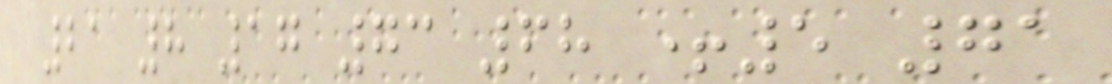21 8 17 73 68 +5 71
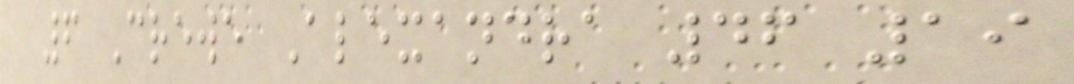6 Crewe Alexandra 46 19
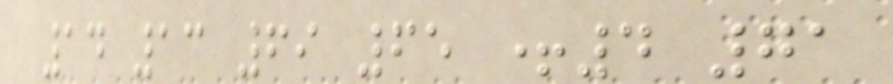14 13 69 65 +4 71
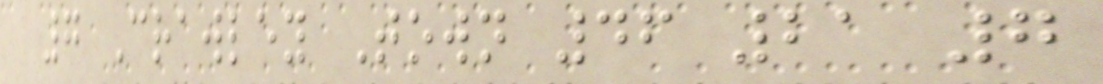7 Crawley Town 46 21 7
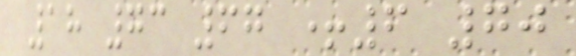18 73 67 +6 70
